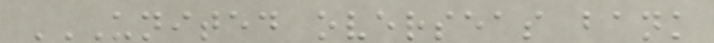UNITED OVERSEAS BANK
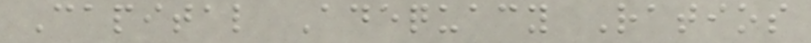Capital Adequacy Ratios
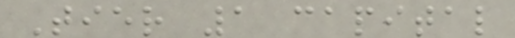Tier 1 capital
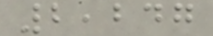2,247
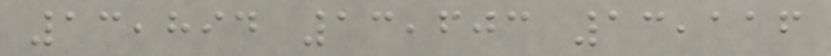13,894 13,603 13,116
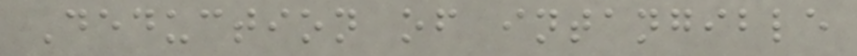Deduction of intangible
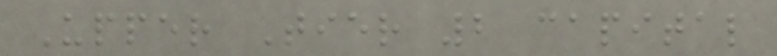Upper Tier 2 capital
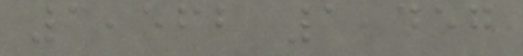1,562 1,457
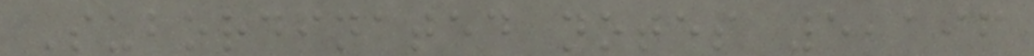Subordinated notes 5,196
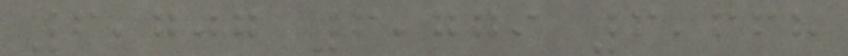6,707 6,779 6,668
